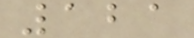121
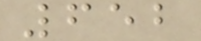652
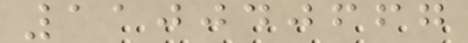110040667
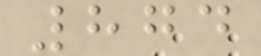874
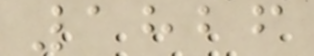1826
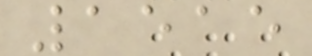1515
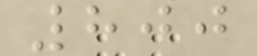800
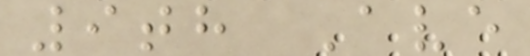9th Ave
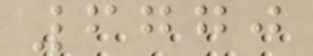6770
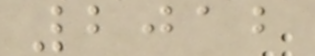2012
